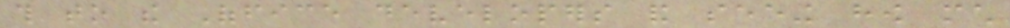this to the Office developers and seeing how much
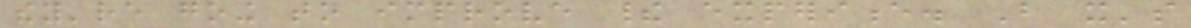they're going to improve their experience. But it's
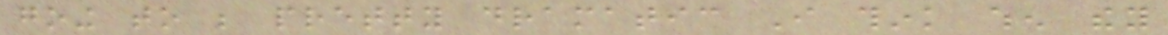going to be pretty dramatic I think when they
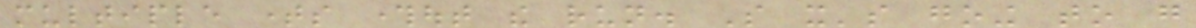multiple times throughout the run. So it's going to go
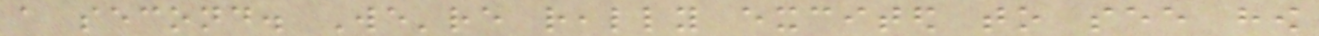a second. We're really excited to see how
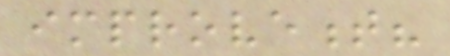improvement?
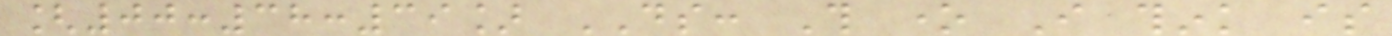[00:38:39] DS: This one I think is
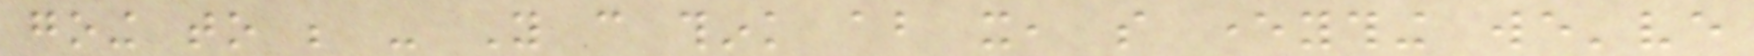going to be - You can think about it, so everything we've
